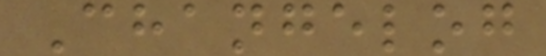Changelog
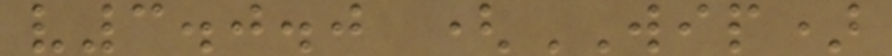v3.0.0 (WIP)
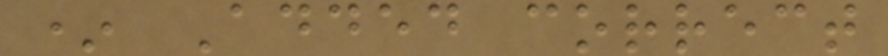* Added correct
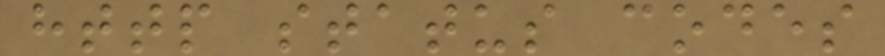http status codes
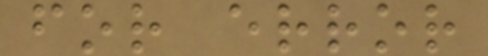for error
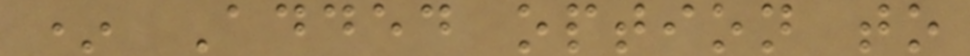* Added option to
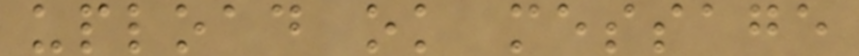upload ok message
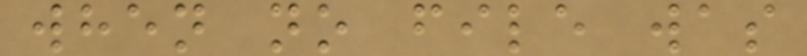when no file was
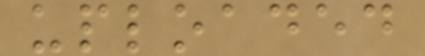uploaded
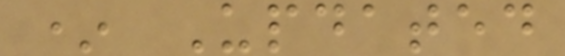* Updated
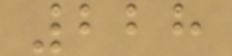228
